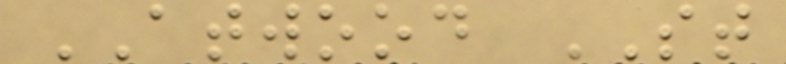ATWOOD ST
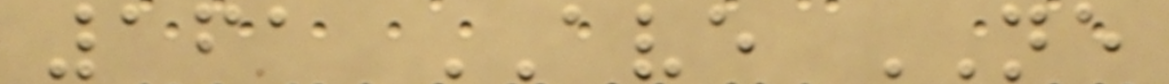161 AVE NE
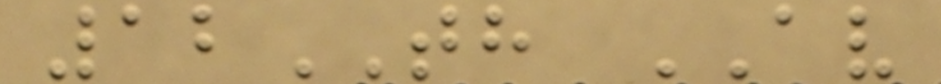12TH AV
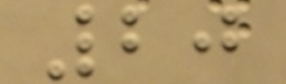20
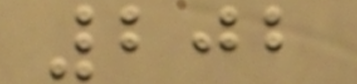202
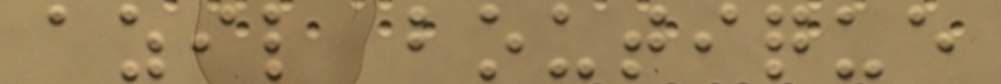azil boutique
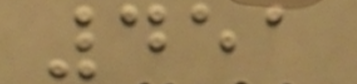451
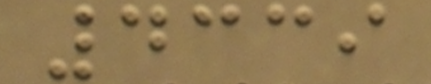4339
